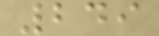249
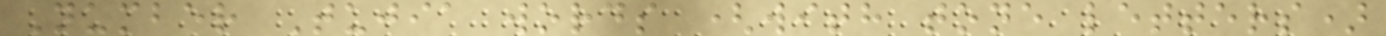Number Tujia words (with tone letters)
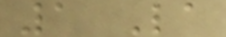1 La
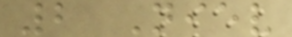2 Niev
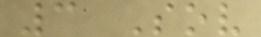3 Sov
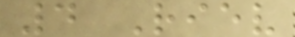4 Riev
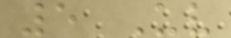5 Uv
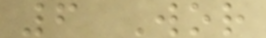6 Wor
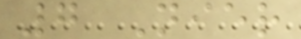7 Nier
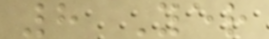8 Yer
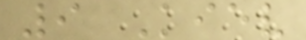9 Kiev
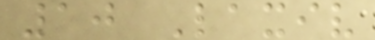10 Laxiv
